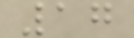17
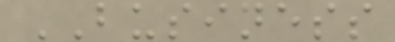BUSINESS
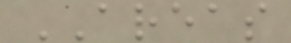AREAS
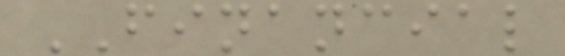FINANCIAL
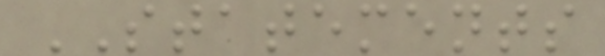STATEMENTS
